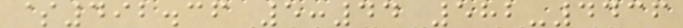$492.36 5:44 582-4436
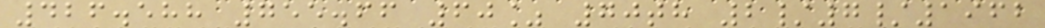426.588 755.66 60% 70th 2/7/1962
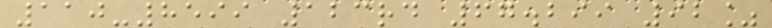110-8599 123rd 67.299 92%
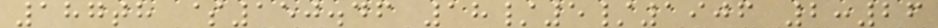187th $150.46 18/5/1906 2:26
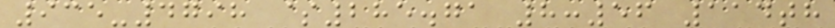935-4798 $285.71 8:56 114th
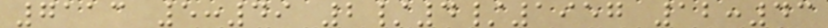7113 5:49 2/4/1957 12:43
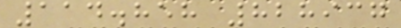114.858 828937
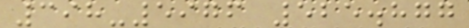398-5976 525.877
